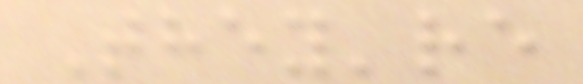They're
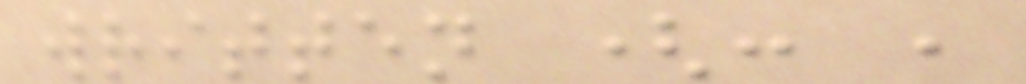written (: ,
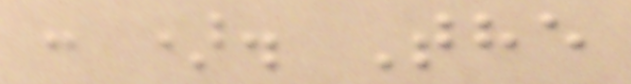: ). The
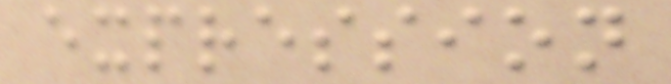expression
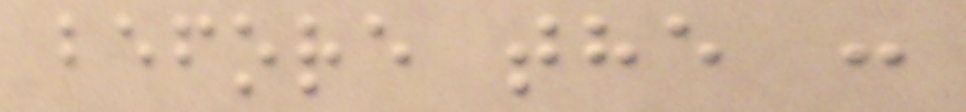before the :
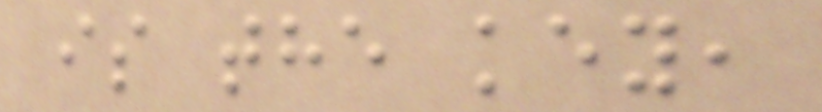is the key,
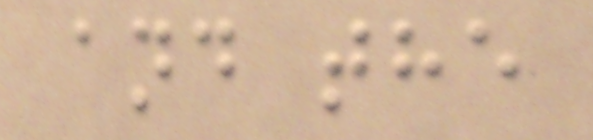and the
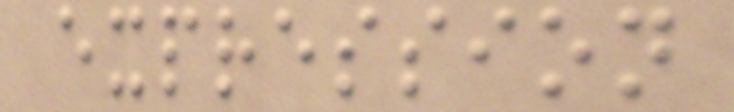expression
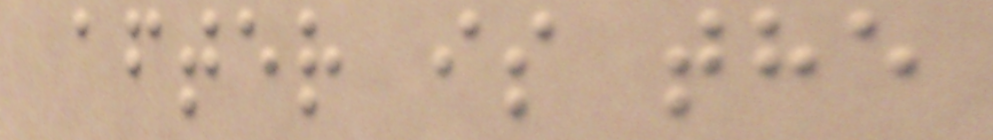after is the
